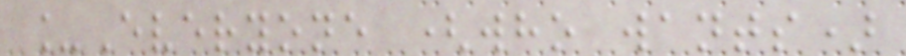_Everyone (who wants)
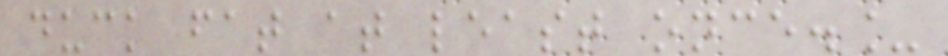duck fat at least once._
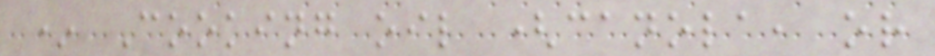* Cooking oil (canola, or
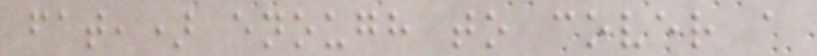fat,) enough to cover a
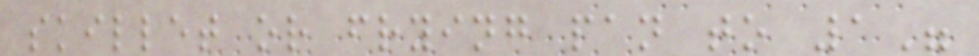skillet or frying pan to 1"
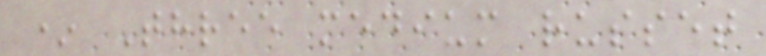* Three medium russet
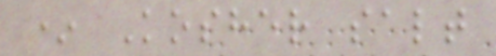* Kosher salt
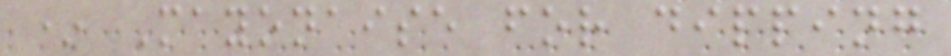* Mayonaise for dipping
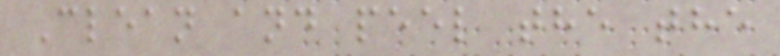Clean and peel the the
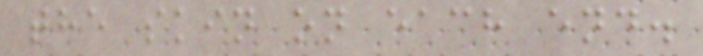the skin on each end.
